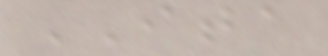ITA
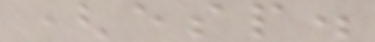(esp.
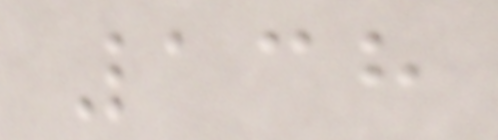138
